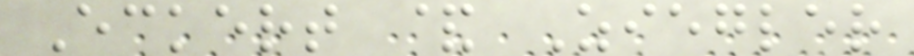Eckert & Ziegler
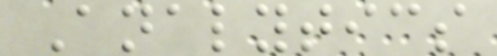Analytics
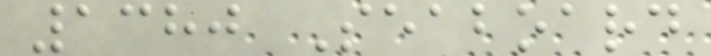1380 Seaboard
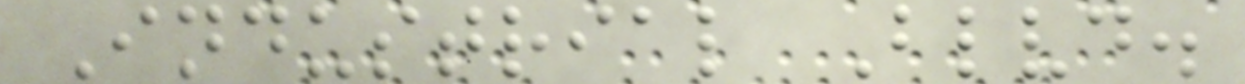Industrial Blvd.
